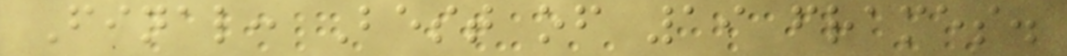Final: Best of 19 frames.
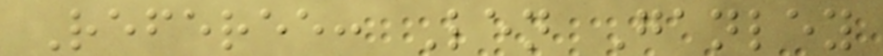Referee: Len Ganley
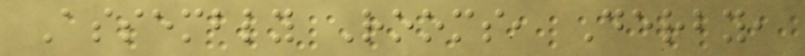Assembly Rooms, Derby,
